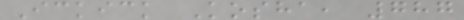Ickick Kosha, 787
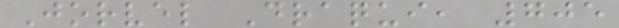Jorvel Draqui, 705
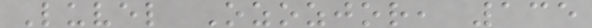Luvel Ozozjor, 135
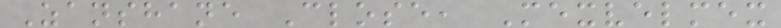Zanshane Close, Mexvelmex
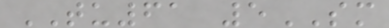TU61 5SM
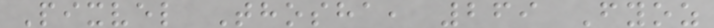Pixvel Thosha, 269 Fyoz
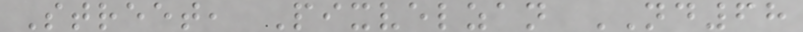Street, Pixvelzan ND68
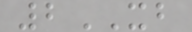2XB
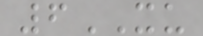6XU
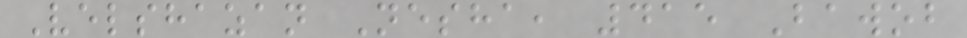Velshazan Nesha, 415 Bawob
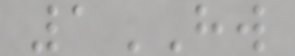1HW
